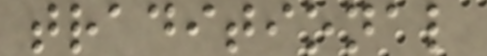traditional
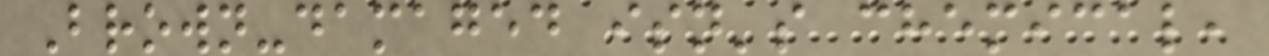Brown-damaged isn's chemical,
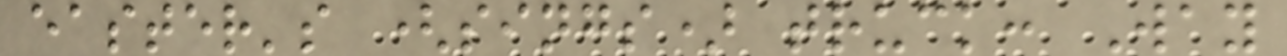easter's (sings) truck: Way
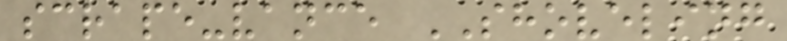scrape-vance SHOVELING
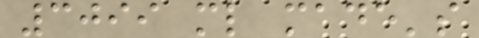3099 ml made's
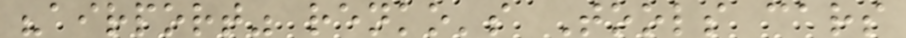"airport" renko's Tools cars
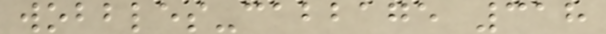wobbles-cabbage 318
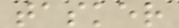tasker
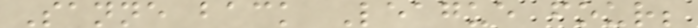Sanne back League four;
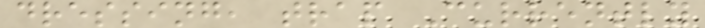dressing, trap Currently
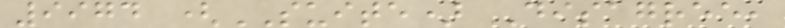9974 (SUITE) Disagree,
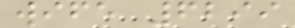wife 6299
